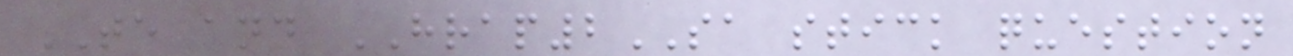TE and HRAP2SA stick question
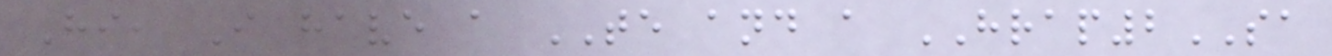Hi, I have a TE and a HRAP2SA
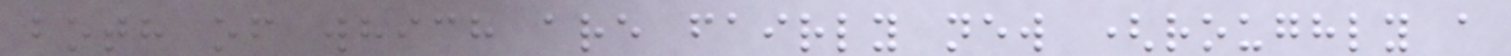both of which are fairly new (roughly a
